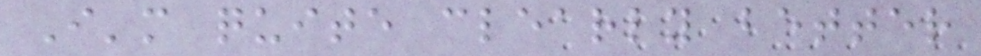I'm quite clearly better
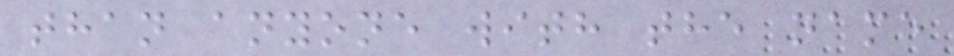than anyone with the name
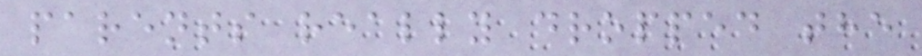parents really dropped the
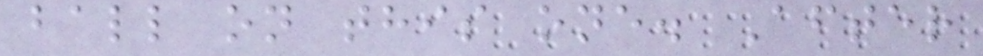ball on this one. After
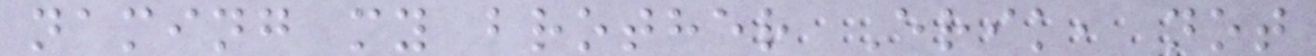naming my brother Erik, not
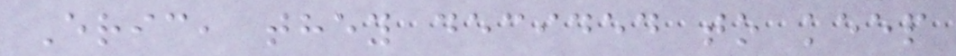Eric, they decided to keep
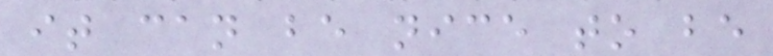it can be nice to be
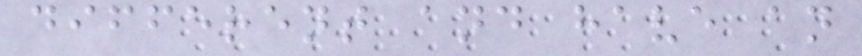different and have an
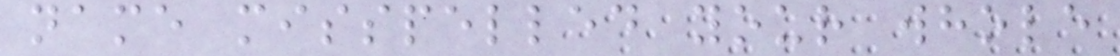name misspelled your whole
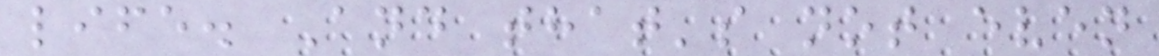life. And that's not even
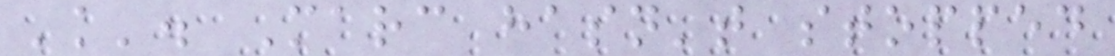'k'. Marc hasn't stopped
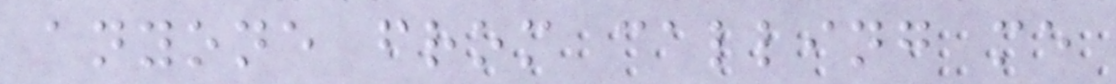anyone from calling me
